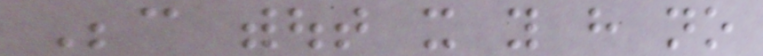Because without it you have no
